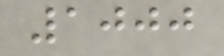1000
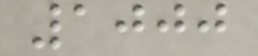1000
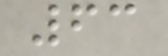63
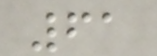61
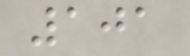101
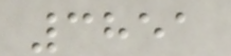3851
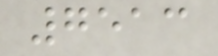7513
